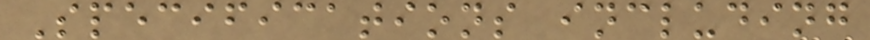Specifications including
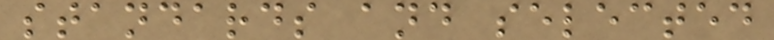standards and selected
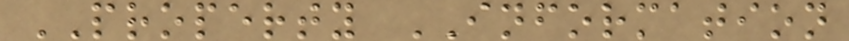PROPERTY INFORMATION
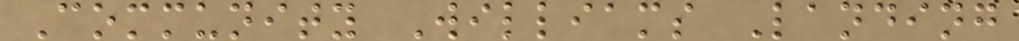Community Williams Landing
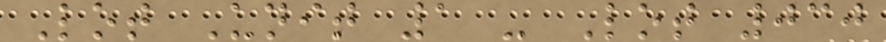Lot Unit 1 - Lot 030
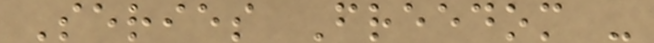Series Freedom -
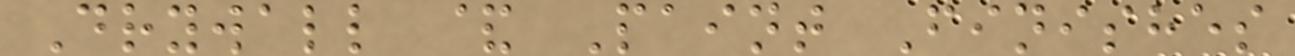Drywall & Paint Finishes
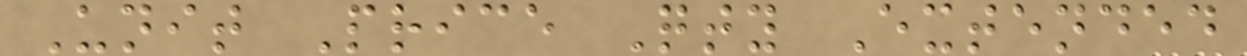Unit Price Qty Extended
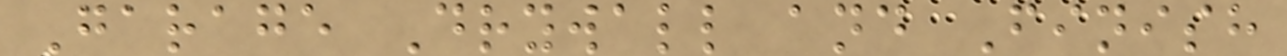Garage Drywall and Finish
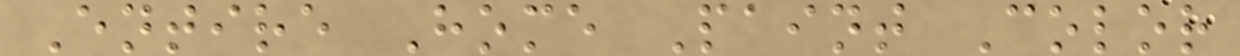Entire Home Paint Color
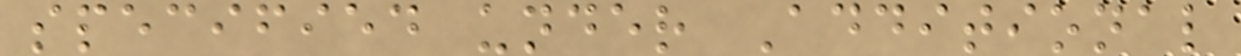specified under Additional
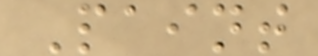Paint
